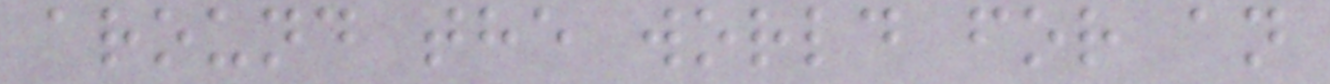around the world for an
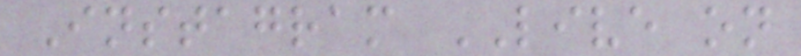Instagram LIVE on
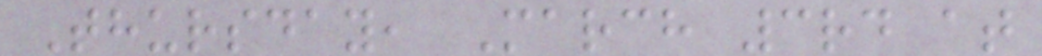Thursday, March 3rd at
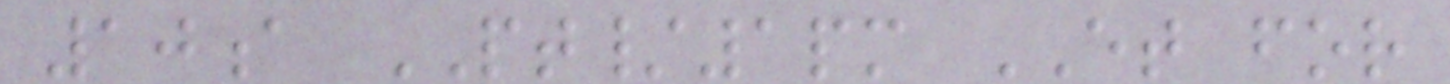10a PT/1pm ET for
